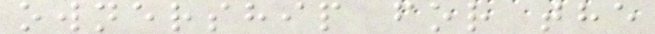ownership for the
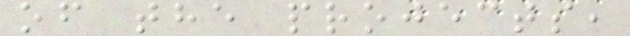of the projects,
